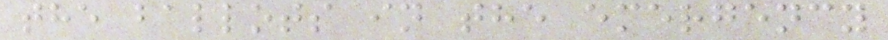the ballots in the emergency
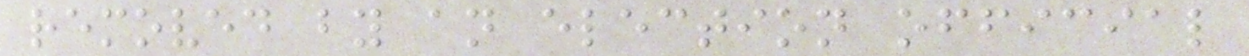removed by an election official
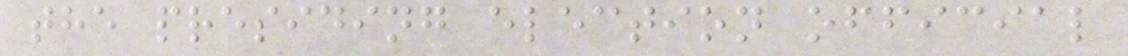the presiding election official
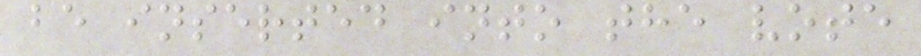be inserted into the vote
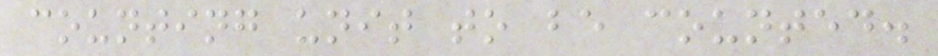counting unit to be counted.
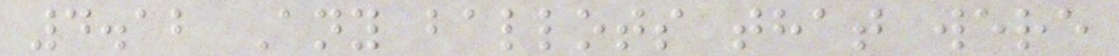4.12 Any ballots that were
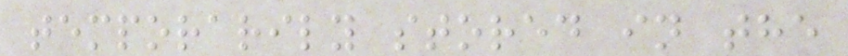temporarily stored in the
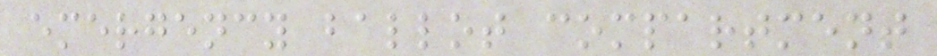emergency ballot compartment
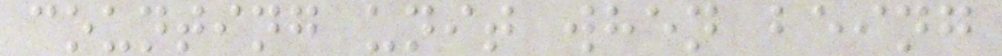counting unit when being
